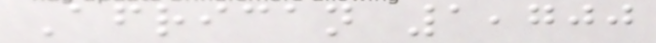African 1,700
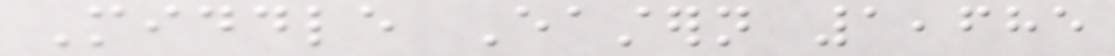Middle Eastern 1,685
